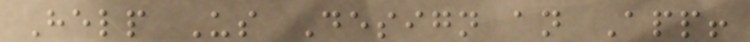Help Us Design an App!
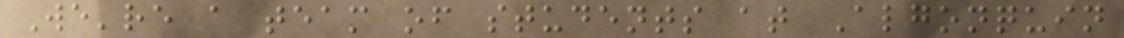We're a team of students at Algonquin
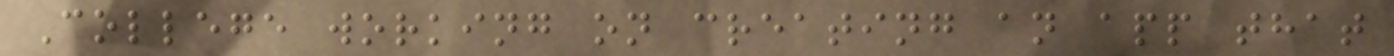College working on creating an app that
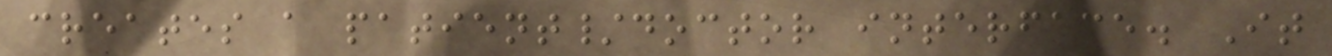creates a patient/doctor interface. It
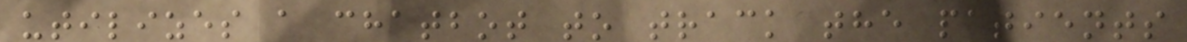utilizes a chatbot to track the patients
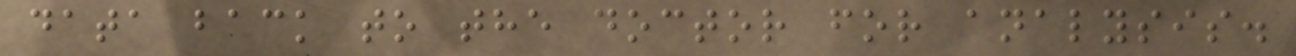data back to the doctor for analysis.
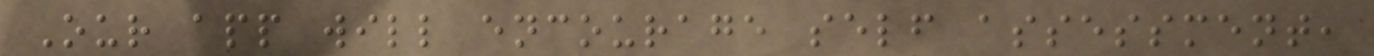Our app will encourage self assessment,
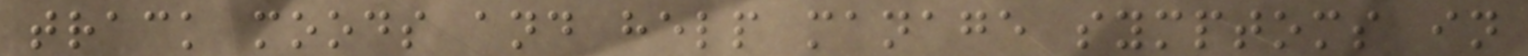track moods and help manage symptoms in
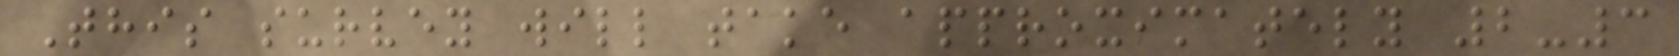This survey will take approximately 2-3
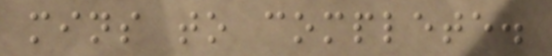mins to complete.
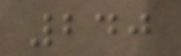240
